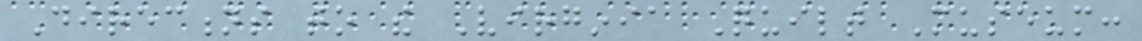Directions to the Virginia Quilt Museum:
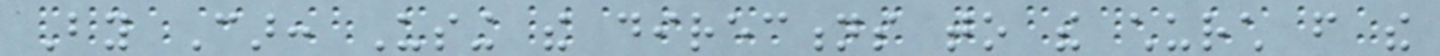By Car: Using the directions to the church from the
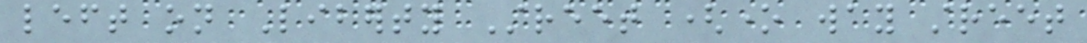left on Liberty Street (one way street
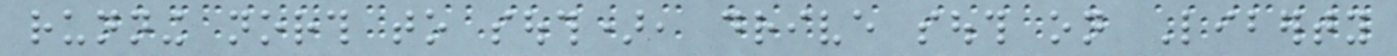running north to south), drive south on Liberty
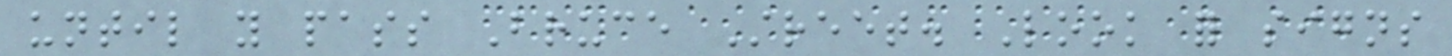until you pass Bruce Street. Look for signs
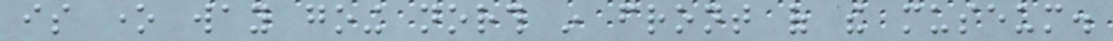is one way going north in front of the museum.
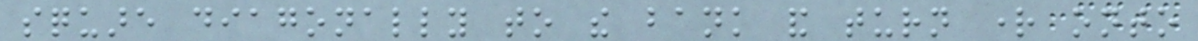square diagonally to the bank and turn right onto
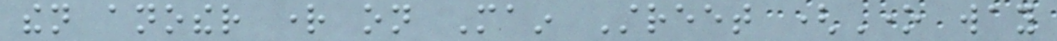then another right on Main Street (One way
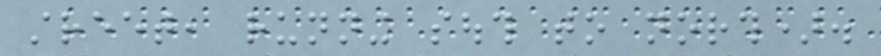street, running south to north).
